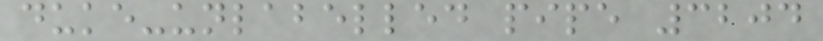duke-unlabelled pipe 3204
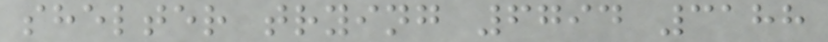shelter trying 6794 3188
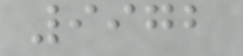9972
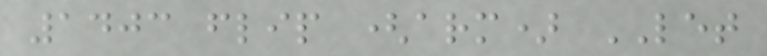1403 flip (arm) LET
